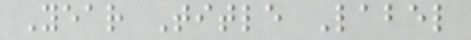Year Title Label
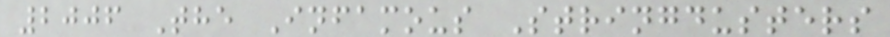2006 The Infamous Stringdusters
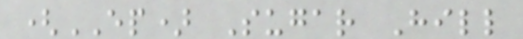(EP) Sugar Hill
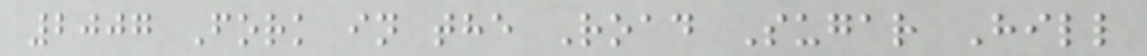2007 Fork in the Road Sugar Hill
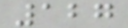127
